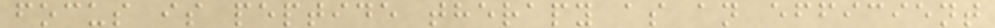focus is peptide therapy as an efficient
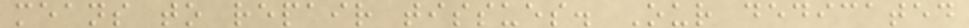means to repair tissues. Our dedicated
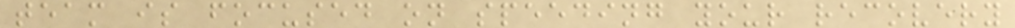team is focused on speeding your recovery
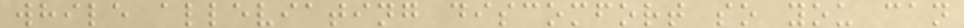while alleviating discomfort so you can
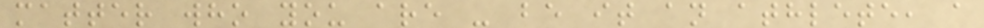matter who you are - be it an athlete, a
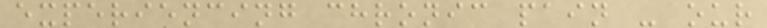experiencing chronic pain - our
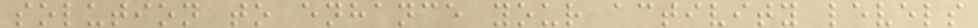solution to enhance your activity levels
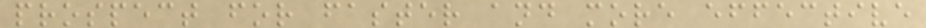prospect for faster and more effective
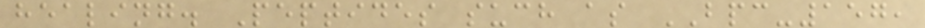healing. Peptides such as BPC-157,
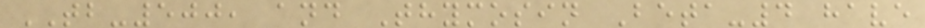TB-500, and Thymosin Beta-4 have
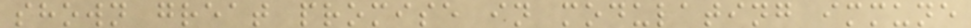shown great promise in modulating immune
